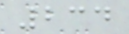234
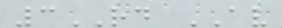3RD AV
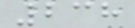238
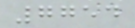7754
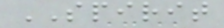SPIRIT
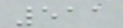511
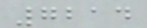7214
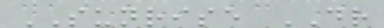SUNRISE DR
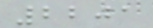2201
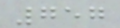757
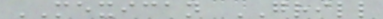MEXICAN GRILL
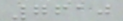7610
